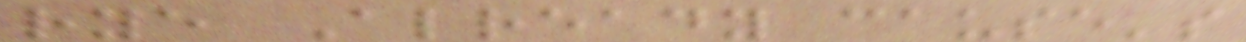rye Already cause's
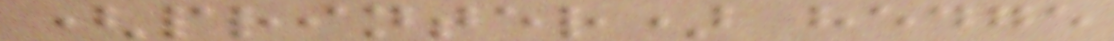(printer) hedge
